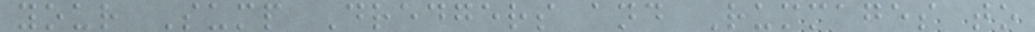your Sump Dredgers and Rummages to
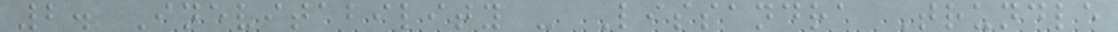2. Inevitability - Lissandra Trundle
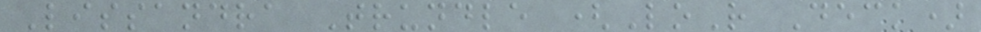Lissandra Trundle (LoR Deck)
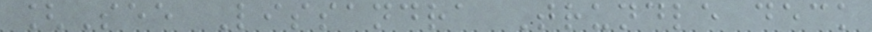[See Lissandra Trundle deck
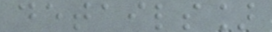details]
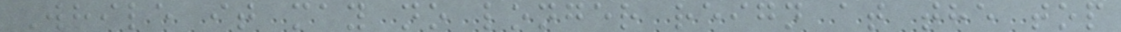While it may no longer reign at the top
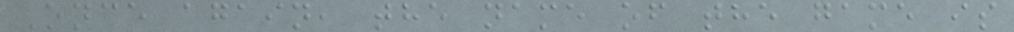Once again, the name of the game is
